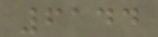6144
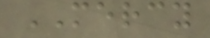MERCY
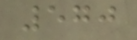570
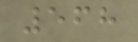568
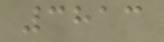3813
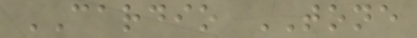CARDIO TONE
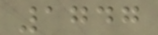1747
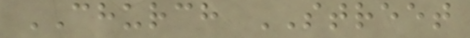CHURCH STREET
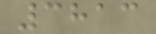3813
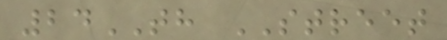24TH STREET
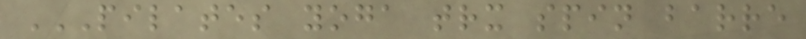PILATES YOGA TRX SPIN BARRE
